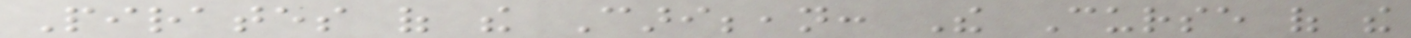Pirates of the Caribbean: The Curse of the
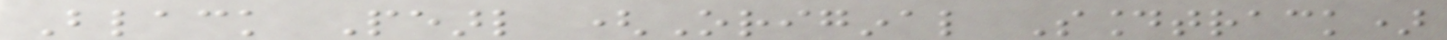Black Pearl (Original Soundtrack)
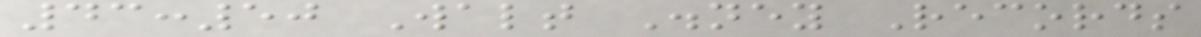43:50 Walt Disney Records
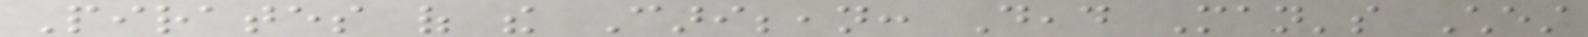Pirates of the Caribbean: Dead Man's Chest
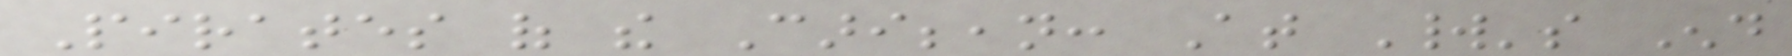Pirates of the Caribbean: At World's End
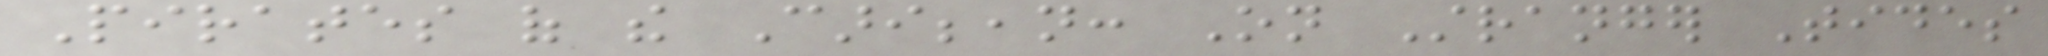Pirates of the Caribbean: On Stranger Tides
